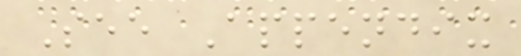See Appendix
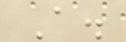A.
